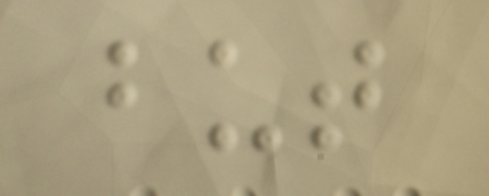but
